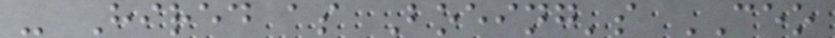- Hired as Boeing's CEO
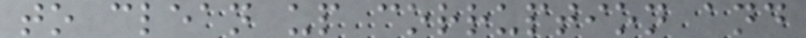to clean up corruption and
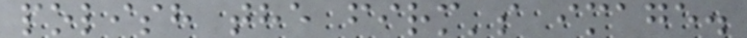polish the firm's image.
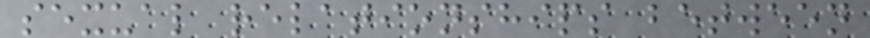sexual relationships between
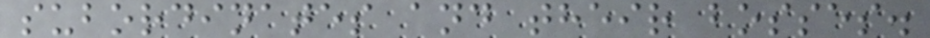subordinates and their bosses.
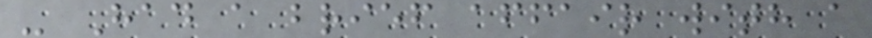- Had a brief affair with a
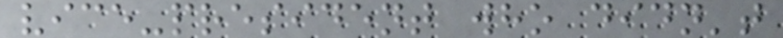vice-president who didn't
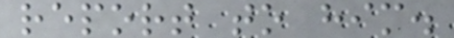report to him.
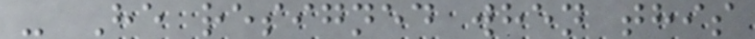- He resigned when this
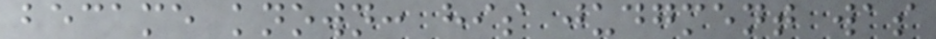became known: his judgment was
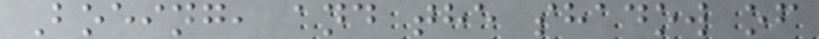Boeing, and the shadow of
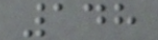148
